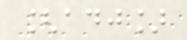[adj]
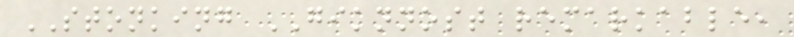STONKING GIKNNOST remarkable,
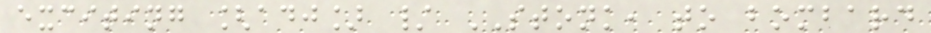exciting [adj] / STONK, to bombard
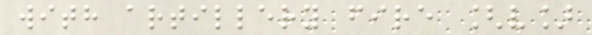with artillery fire [v]
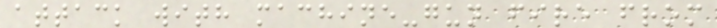attack with machine-gun fire from
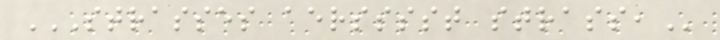STRASSES AERSSSST STRASS,
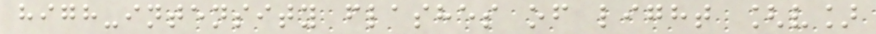high-intensity flashes of light [v]
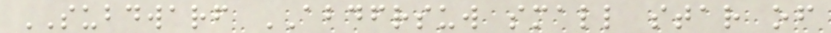SUBDWARF ABDFRSUW small star of
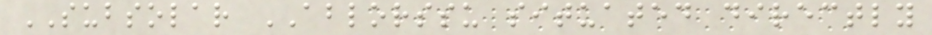SUBSOLAR ABLORSSU situated directly
